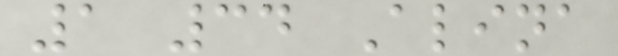1 34 Alina
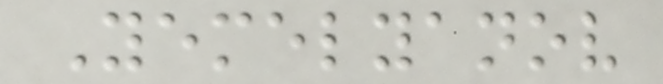Yemelyanov
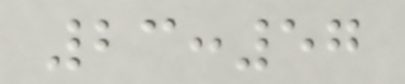23:57
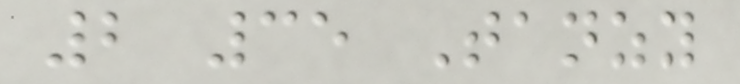2 35 Tanzy
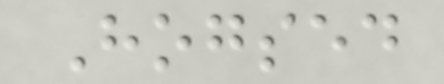Hogsed
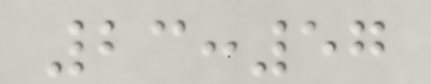23:57
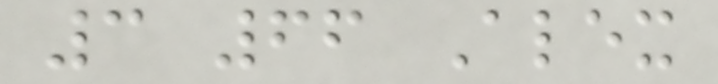3 66 Alex
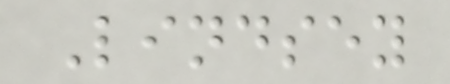Lindsey
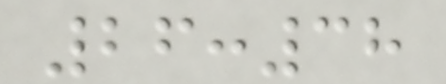26:38
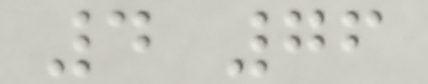4 76
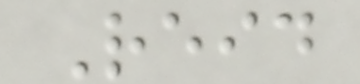Reid
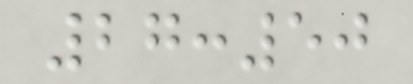27:50
